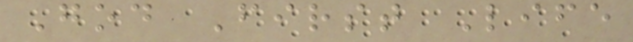God First Life
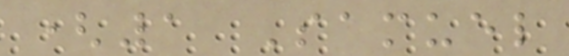(1 Samuel
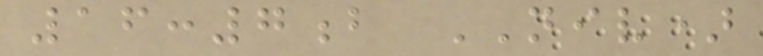16:7b NIV)
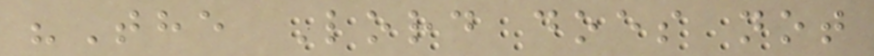"The Lord does not
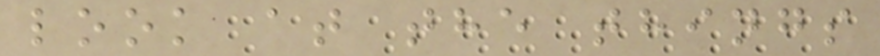look at the things
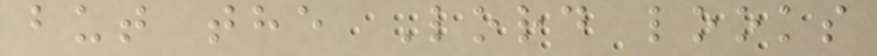but the Lord looks
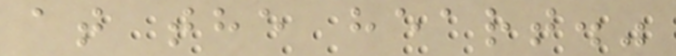at the heart."
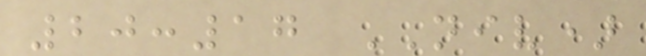20:17 NIV)
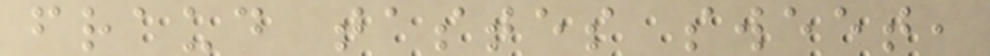fraud tastes sweet,
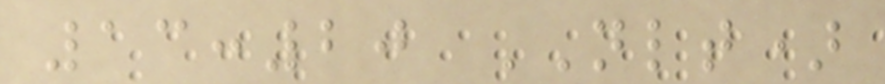13:20 NLT)
